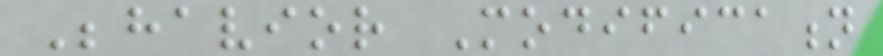Behavior Modification
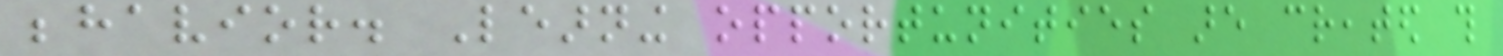behavior. Learning opportunities are created this
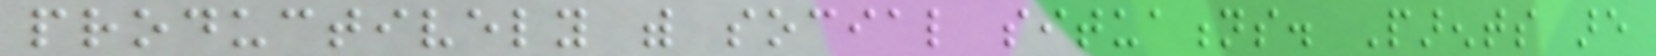productively with social situations. Parents are
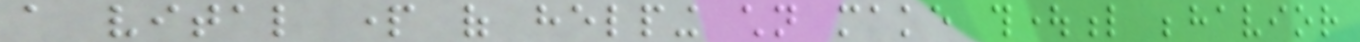a vital part of helping children make thoughtful behavior
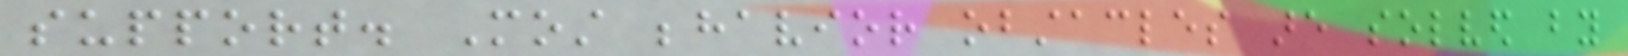support. Most behavior obstacles are solved by
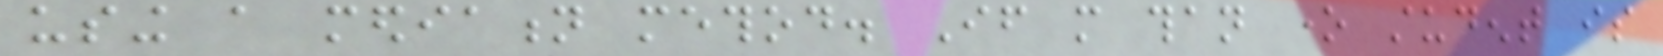using a mediation method. If more than one student is
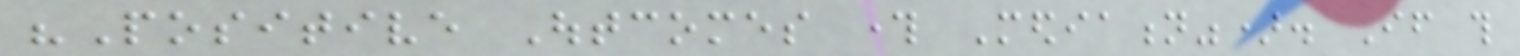"Positive Outcomes through Mediation"). If this
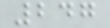247
